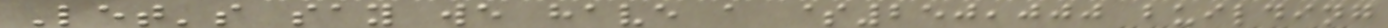Let's say we have a $250,000 building
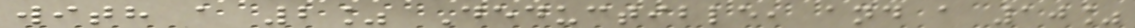with a 2% Deductible, and a 10%
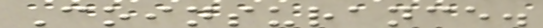Coinsurance.
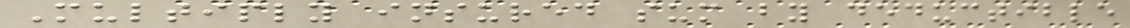Multiply insured sum by deductible
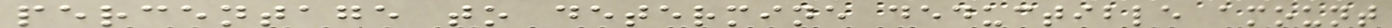percentage to determine deductible amount
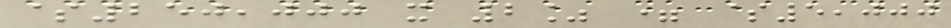$250,000 x 2% = $5,000
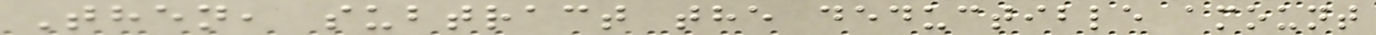Then, subtract the deductible amount
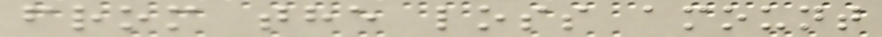from the loss amount
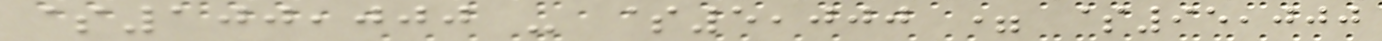$100,000 - $5,000 = $95,000
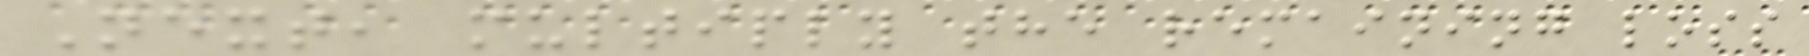Next, multiply the remaining loss
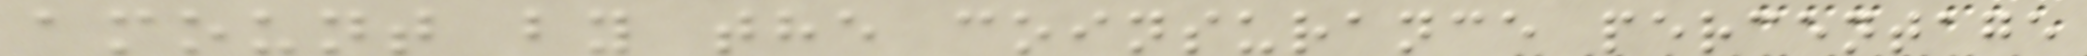amount by the coinsurance percentage
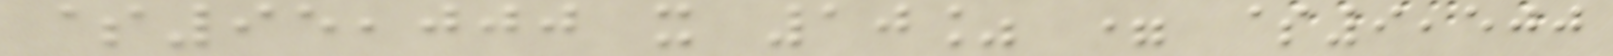$95,000 x 10% = $9,500
